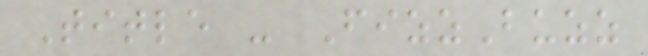Title - FizzBuzz
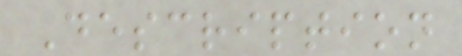Description
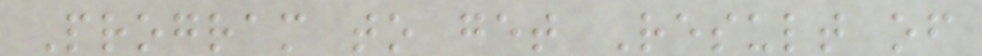Program to get Result of
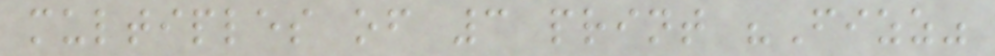multiples of 3 print "Fizz"
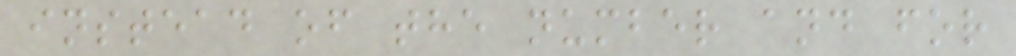instead of the number and for
